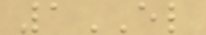1EL
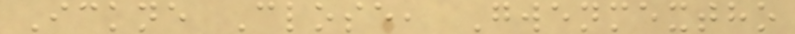Ickne Close, Gwenmextho
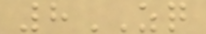8ZQ
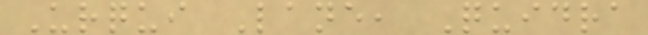Urqui Lane, Quidra
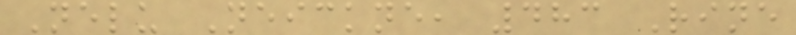Nelu Neickne, 483 Rine
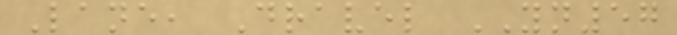Lane, Dravel YN57
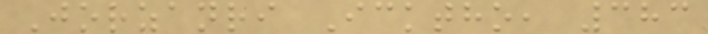Jorzanri Icktho, 383
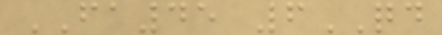FA45 6QD
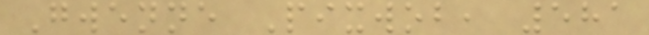Gwenne Pixwob, 581
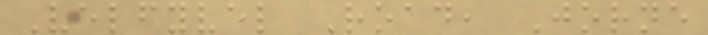Velfyvel Road, Jorne
